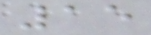15
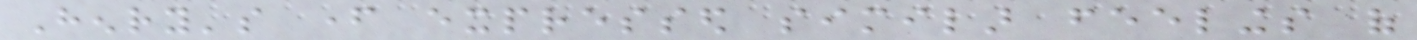Henry's father expressed similar feelings of
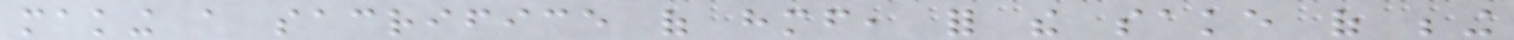making a sacrifice of himself, for the sake of being
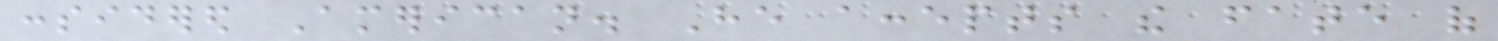considered American. He accepts the fate of
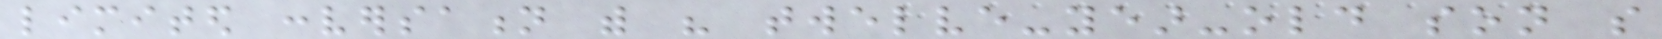limited conversation with his twelve-year-old son so
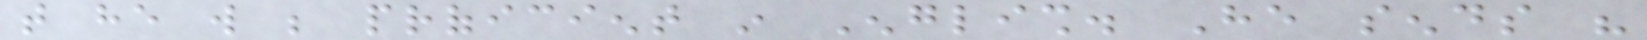that he will be proficient in English. He sends his
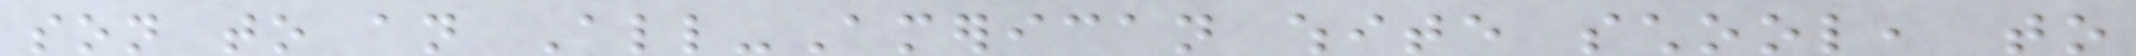son to an All-American white school, to
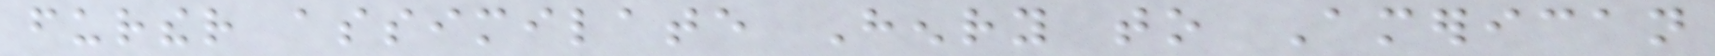further assimilate Henry to American
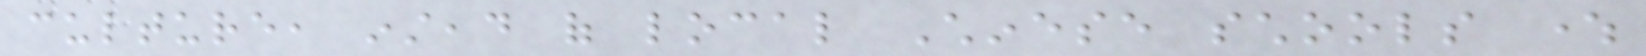culture, instead of local Chinese schools where
